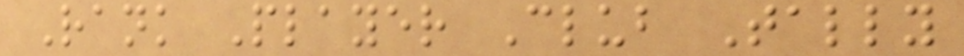Rank Player Club Tally
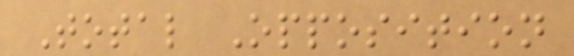Total Opposition
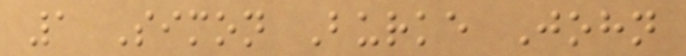1 Simon Burke John
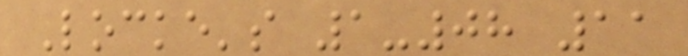Locke's 1-08 11
